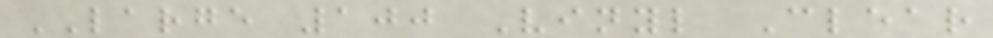LARGE 100 Vinyl Clear
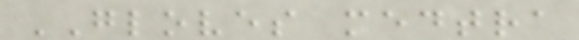GLOVES medtra
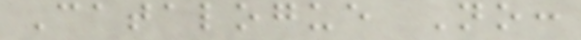Catalogue No:
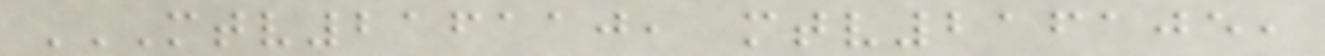MTV216110, MTV216105,
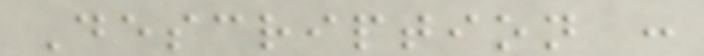Description :
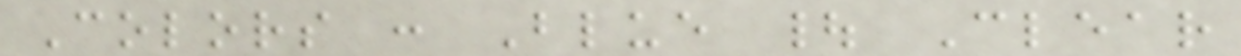Colors : Blue | Clear
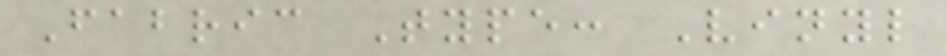Fabric Type: Vinyl
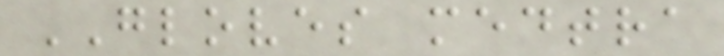GLOVES medtra
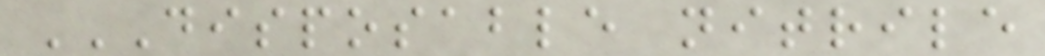DISPOSABLE NITRILE
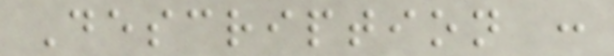Description :
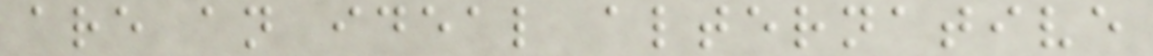are an ideal alternative
